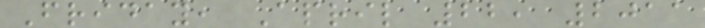Friday, April 22, 2011
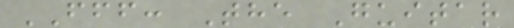FFF: The Guitar
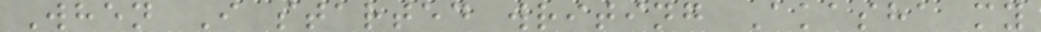When I started writing Akasha my
